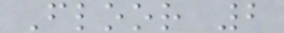Floor 2
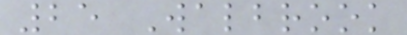25 Walbrook
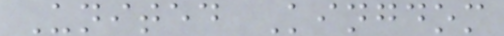United Kingdom
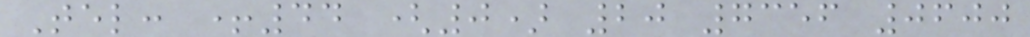Tel: +44 (0) 20 7356 0600
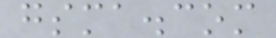gsma.com
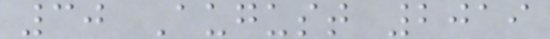30 August 2019
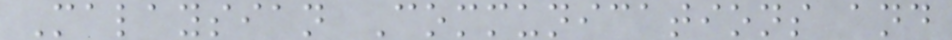Malaysian Communications and
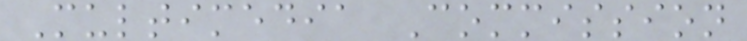Multimedia Commission
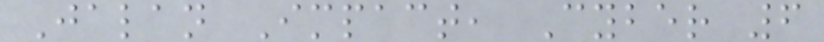Jalan Impact, Cyber 6
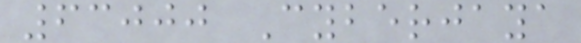63000 Cyberjaya
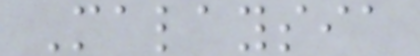Malaysia
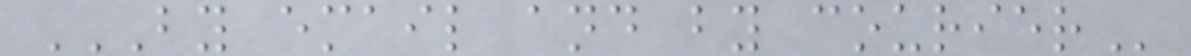BY EMAIL AND BY COURIER
